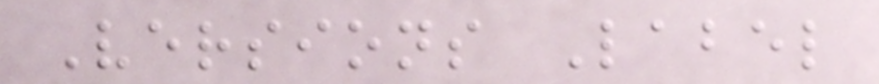Versions Label
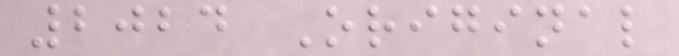2024 Original
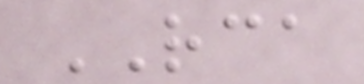RCA
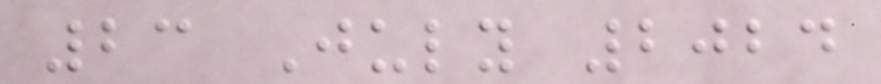23 July 2024
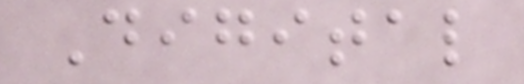Digital
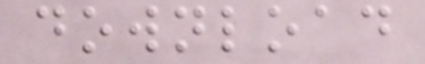download
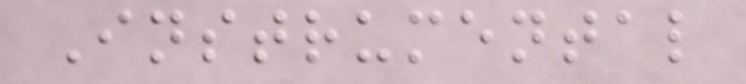Instrumental
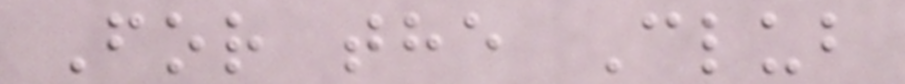For the Club
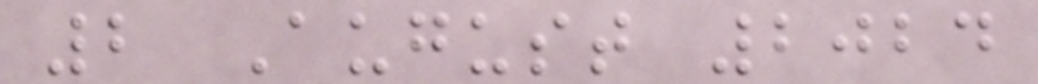2 August 2024
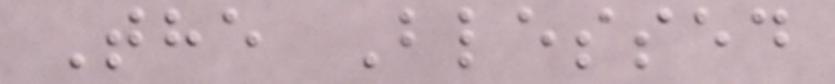The Blessed
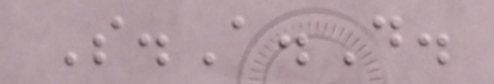S.A.D.
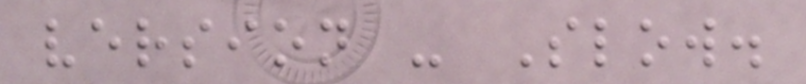version - Slow.
